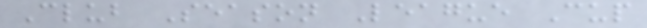Club Season League Cup
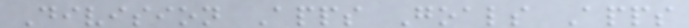Division Apps Goals Apps
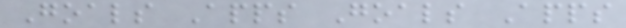Goals Apps Goals Apps
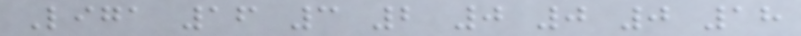Liga 16 3 2 0 0 0 18
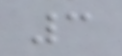3
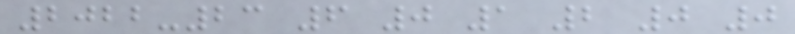2022-23 6 0 1 2 0 0
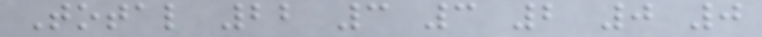Total 22 3 3 2 0 0
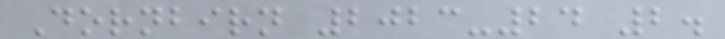Dornbirn 2023-24 2.
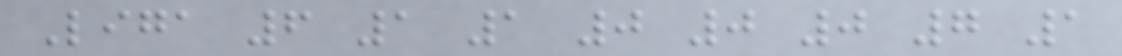Liga 6 1 1 0 0 0 7 1
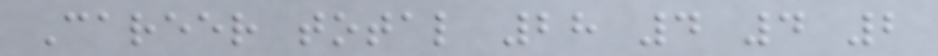Career total 28 4 4 2
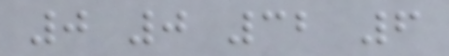0 0 32 6
